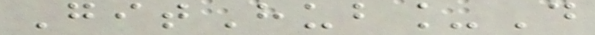GitHub_D
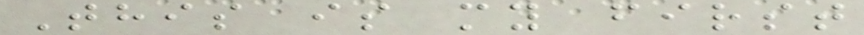This is my first
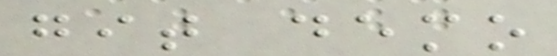git demo
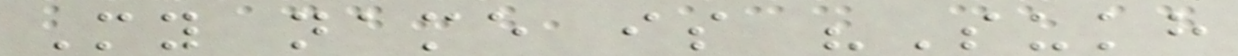My name is "Sukh
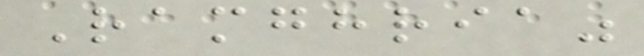Ramghria"
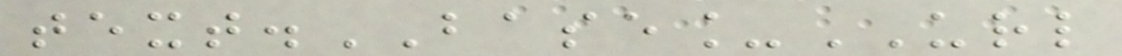text.BASE_URL
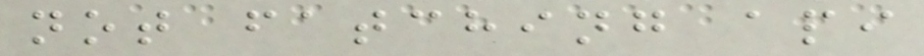not fatching api
